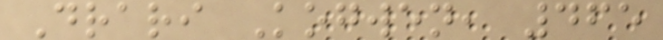Drari Kogwen, 465
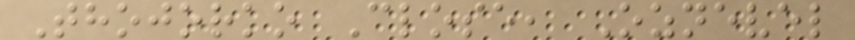Thojorko Close, Oznevel
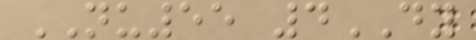NU55 4DY
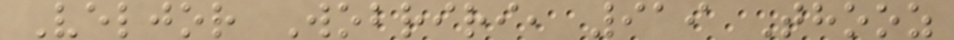Veljor Wobriri, 919 Thooz
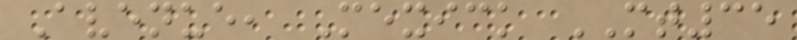Avenue, Mexick MT35
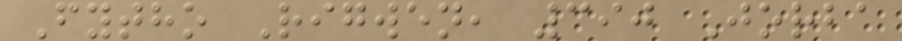Fytho Rigwen, 390 Jorba
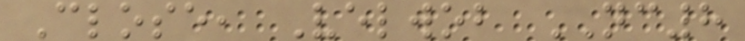Close, Velwob NC8
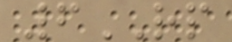6RP
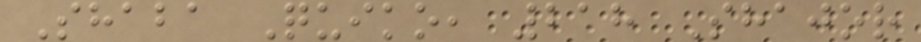Shaba Quiko, 218 Shajor
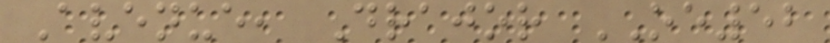Avenue, Drajor OE52
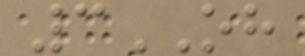3OH
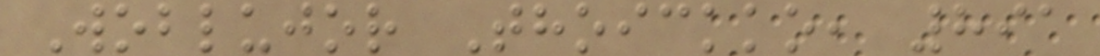Woblujor Thoickko, 891
